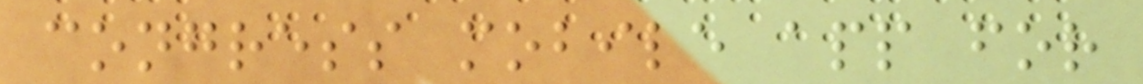congress mobile app for
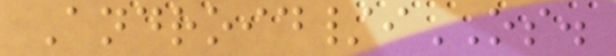Android/iOS.
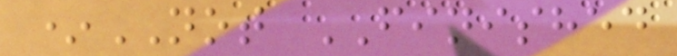*NOT FINISHED
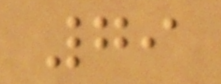79
